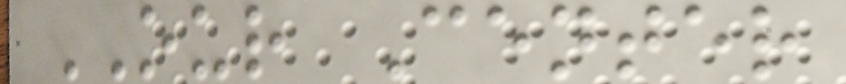OUR Center
